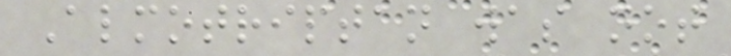Almotriptan was not
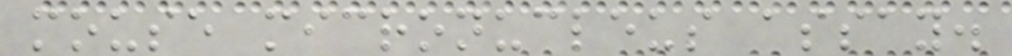mouse micronucleus assay.
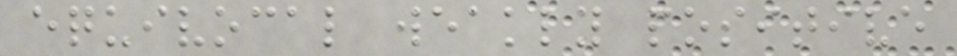equivocal weakly positive
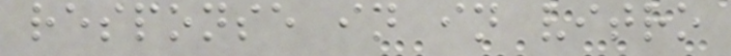response in in vitro
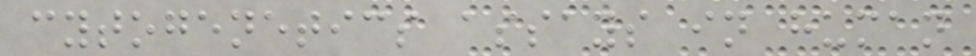cytogenetics assays in human
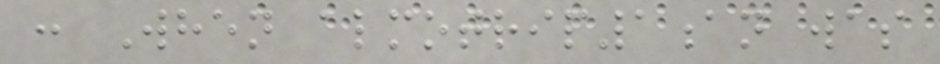: When almotrip1an was
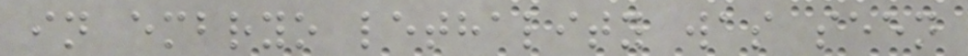in embryo lethality was seen
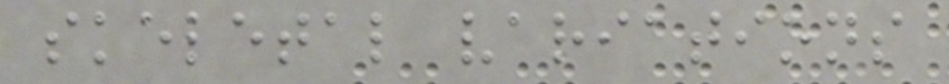skeletal variations
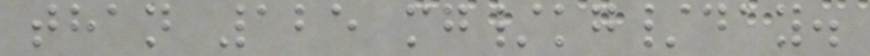than 125 mg/kg/day.
